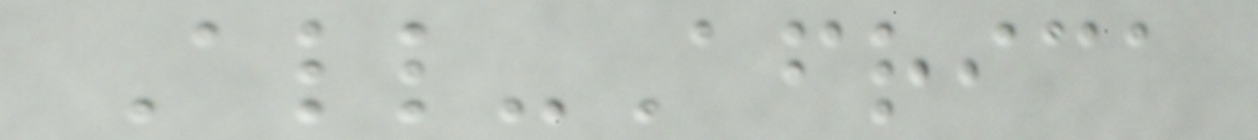All-Africa
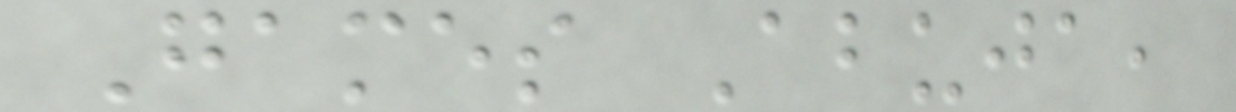Games Abuja,
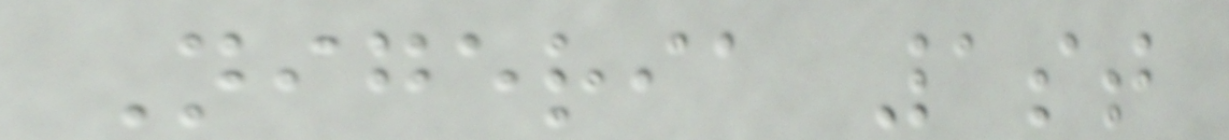Nigeria 1st
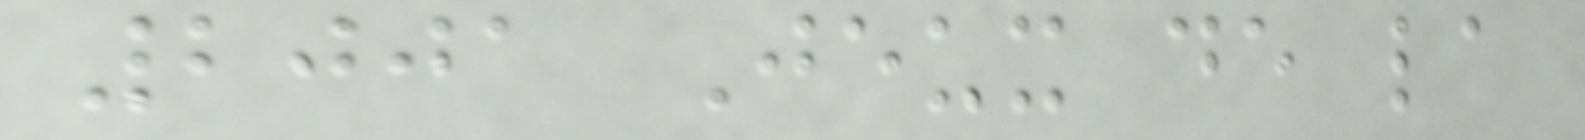2001 Jeux de la
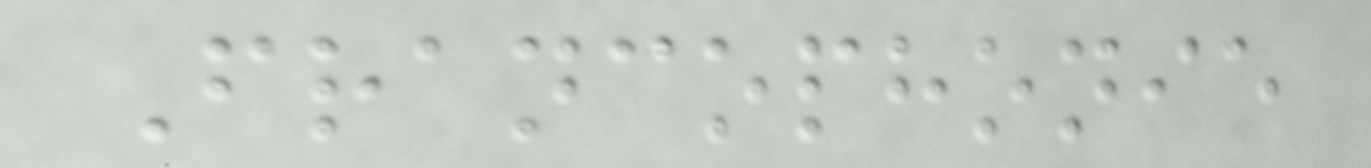Francophonie
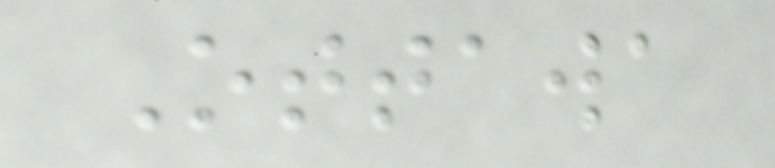Ottawa
